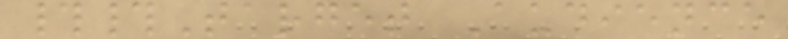##Target Audience
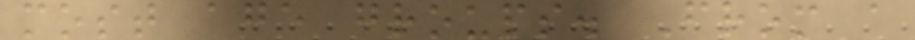most age groups. From a
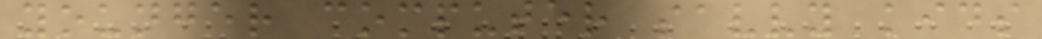younger computer savvy kids
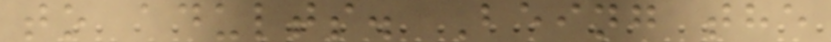to adults. Being the
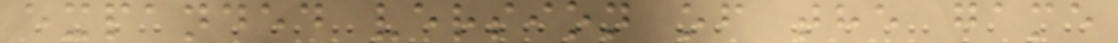expanded version of the game
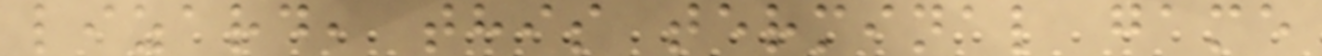lizard, this terminal game
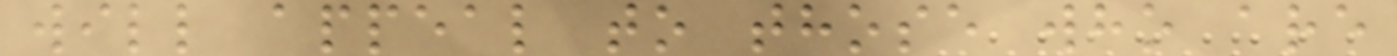will appeal to those who are
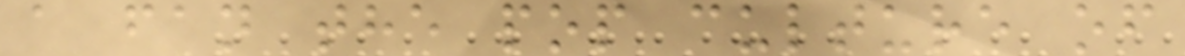a fan the pop culture of
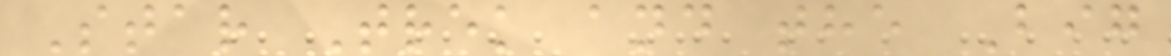Star Trek and the Big
